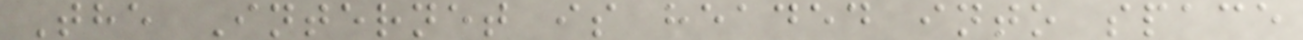The Internet is headed into space
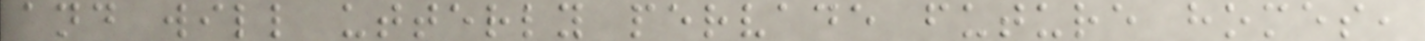and will utterly pervade future homes,
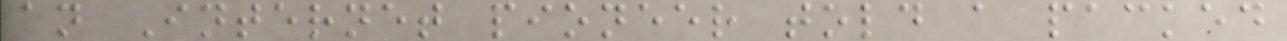an Internet pioneer told a packed
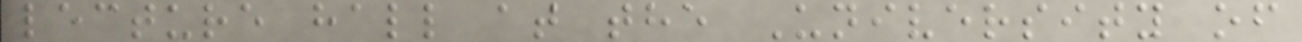lecture hall at the University of
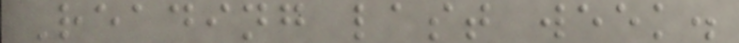Reading last week.
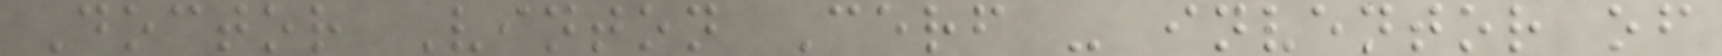Doctor Vinton Cerf - inventor of
